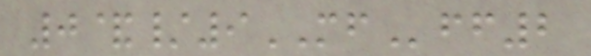0&/9MFff2
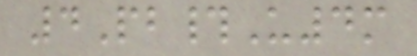4Pb#U4m
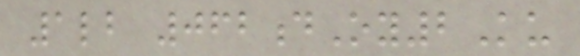1lb 062dOy2Ku
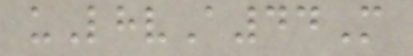uLhvA44M
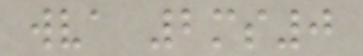wva 2ms0
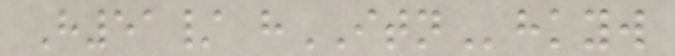H51/ hITNhkyw
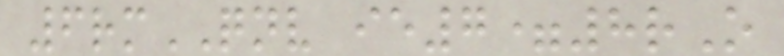6rmQNV ie7=8rO
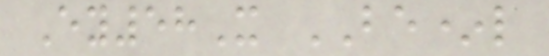Ey58X BE*l
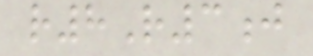r8R3j
